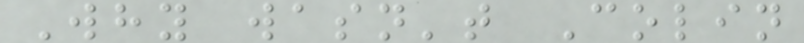Why wasn't Colin
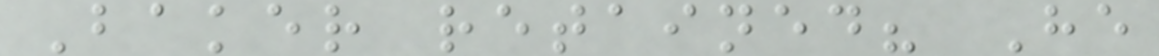Baker retained? He
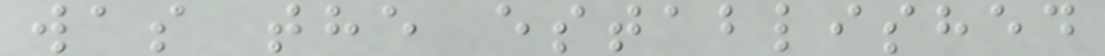was the established
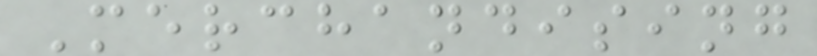Merchandising
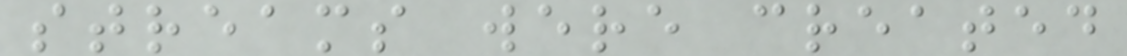streams were created
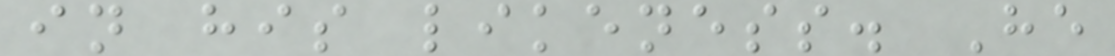in his likeness. He
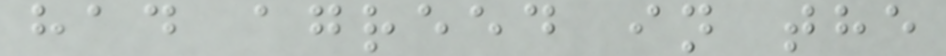had agreed in the
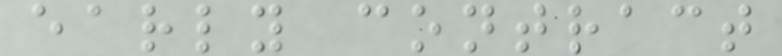early contract
